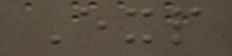Exp
